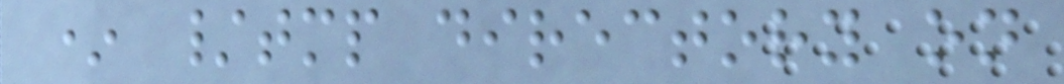* /tmp directory on
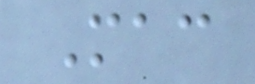Mac
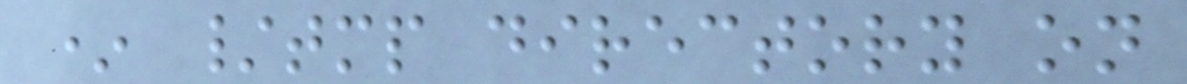* /tmp directory on
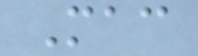Mac
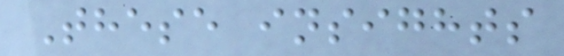These insights
